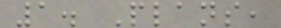1. Plans,
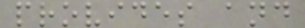provides and
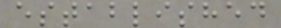established
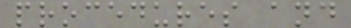procedures and
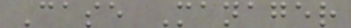Case Manager
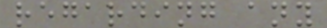regarding any
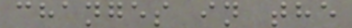changes in the
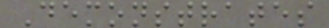Demonstrates
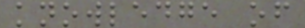knowledge of
